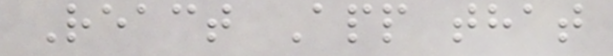React App that
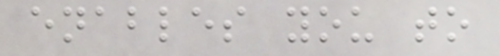enables you to
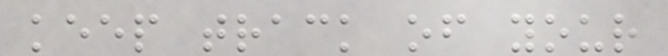keep track of your
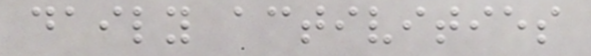daily activities
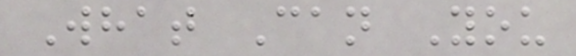What Can You
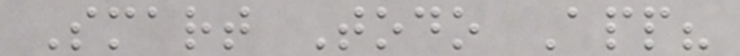Smart Todo App?
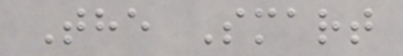The Smart
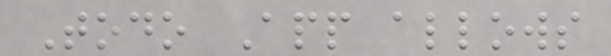Todo App allows
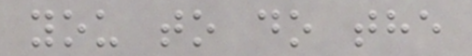you to do the
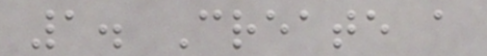1. Create a
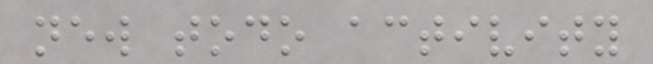new todo activity
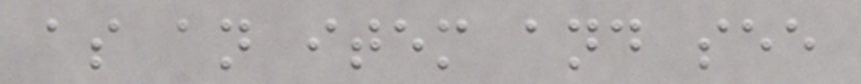as an item and see
